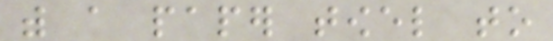with a paper towel to
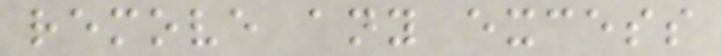remove any excess
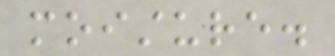moisture.
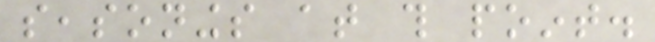seasonings at this point.
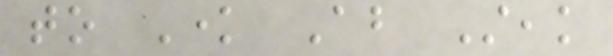to Know About Steak
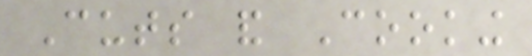Cuts and Cooking
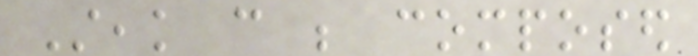Steak can be composed
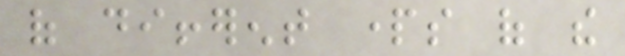of different parts of the
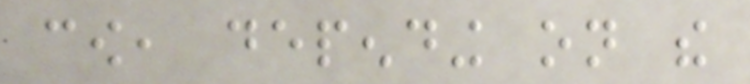cow, depending on the
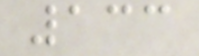133
